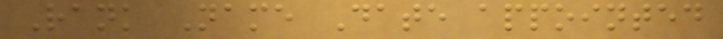Rank Name Date appointed
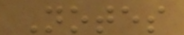Notes
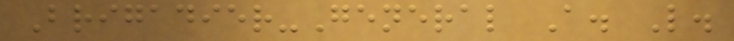Brigadier-General A. L.
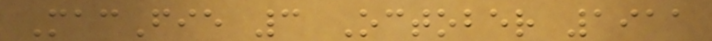MacFie 3 October 1911
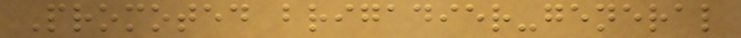Promoted brigadier-general
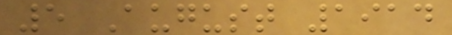5 August 1914
